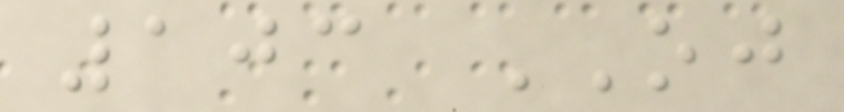103 OJ
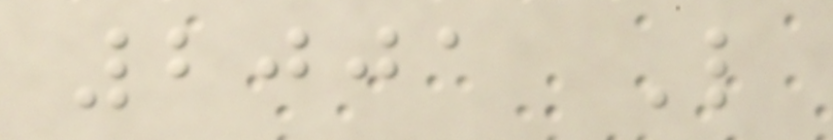2001 L
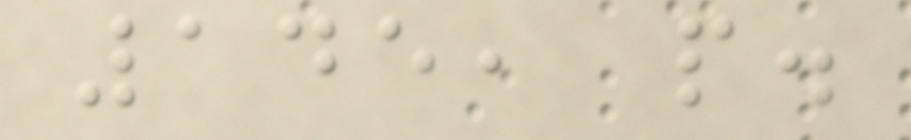145, p.
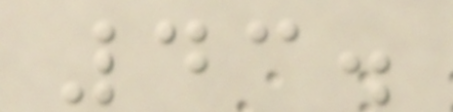43.
